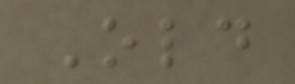Old
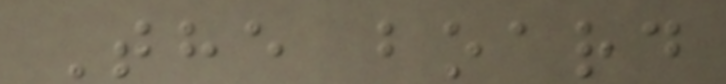The board
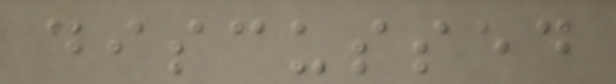discussed
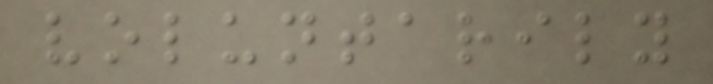voluntarily
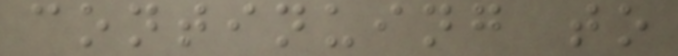continuing to
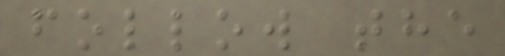follow the
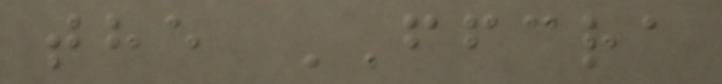the FFCRA
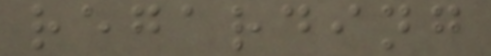regarding
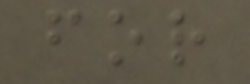for
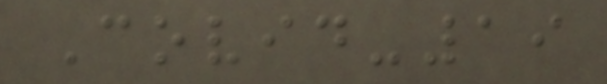Covid-19
